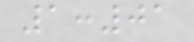1:01
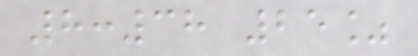8:38 25%
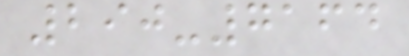290-7164
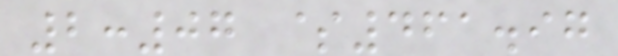2:07 $461.97
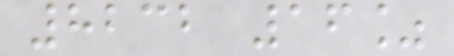8232 16%
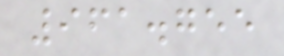961.755
